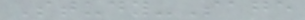Study-Sage
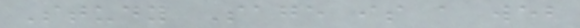Study Sage is a web
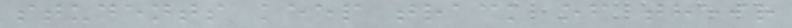students keep track of their
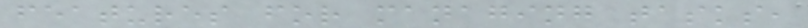features for managing tasks,
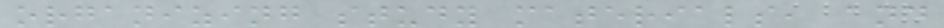organizing study materials, and
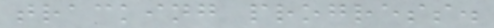tracking progress.
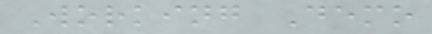Working Demo
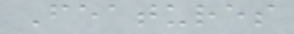Features
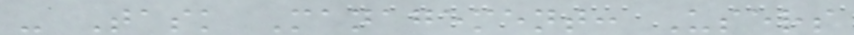- Task Management: Users
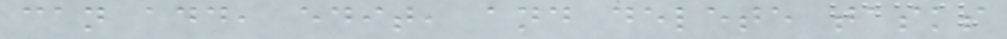can add, edit, and delete tasks
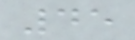45
